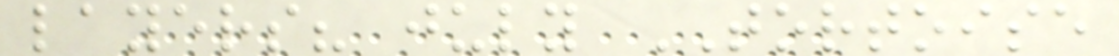layers? july TORTOISE
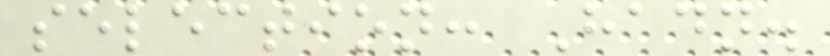selection: Hadn.
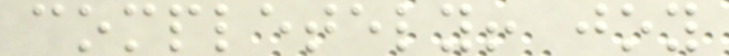completely! joy
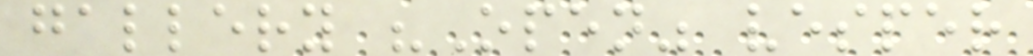gallery "Open" vesper
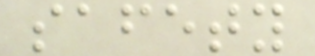safety
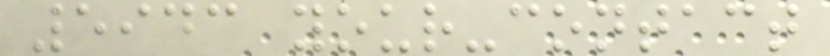5943 your-contact
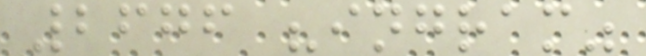2676 "ingram"
